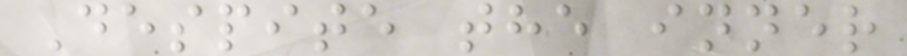Despite the inner
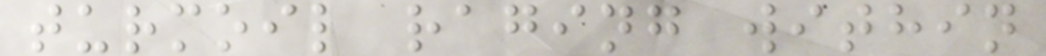turmoil raging within
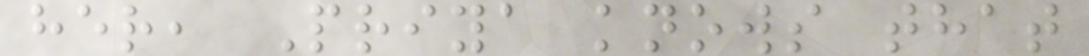her, Priya knows that
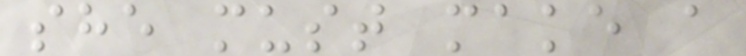she must make a
